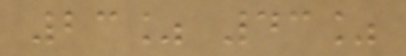23% 43%
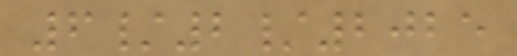6/2/2025
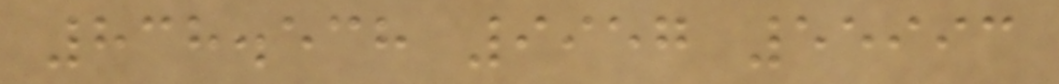838.538 9957 55993
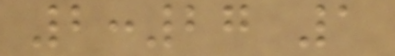2:27 1
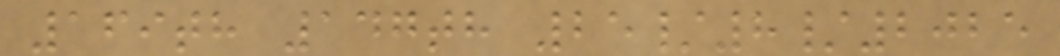169th 147th 25/8/2025
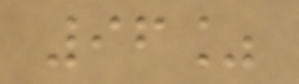96%
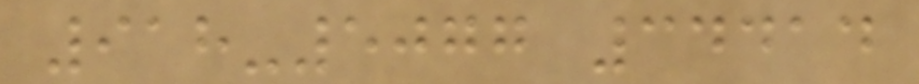918-5077 34414
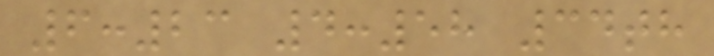6:23 4:58 34th
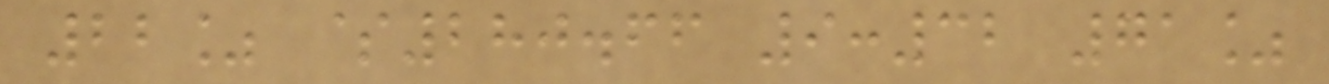22% $280.66 9:32 71%
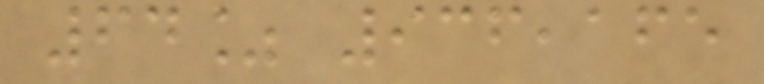64% 936,165
